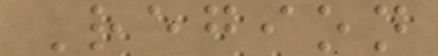Region
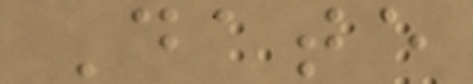Date
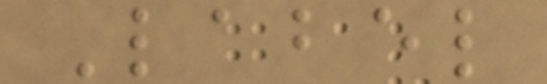Label
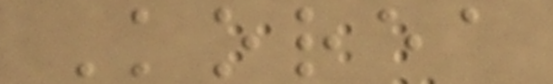Korea
